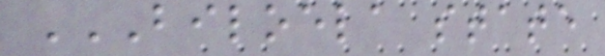BILOELA STATE
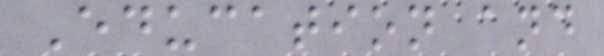Education and
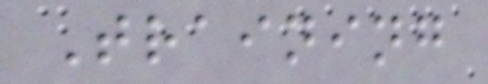Training
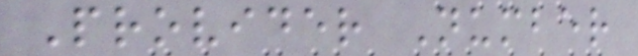Provider Number
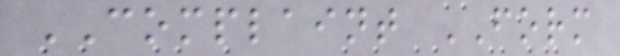COMPLAINT FORM
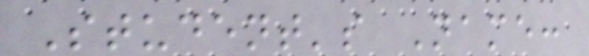Student's Name:
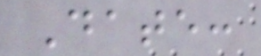Date:
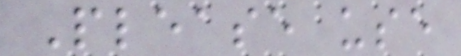Please use
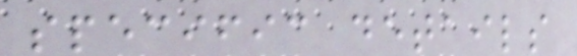specific details
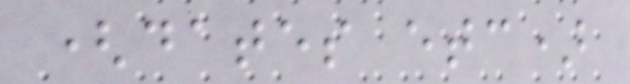(dates etc)
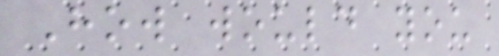How would you
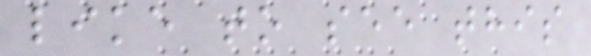like to see this
